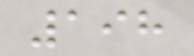198
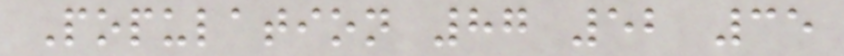Population 87 52 35
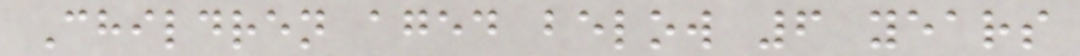Children aged below 6 years
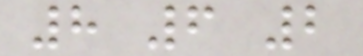8 6 2
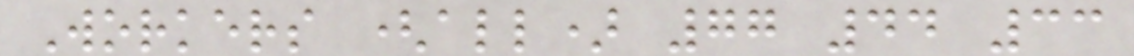Workers (all) 77 44 33
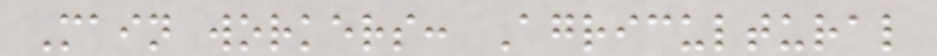Main workers: Agricultural
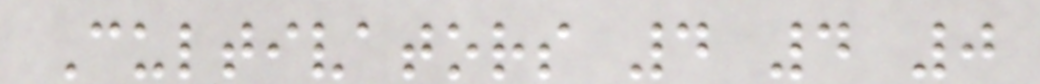Cultivators 4 4 0
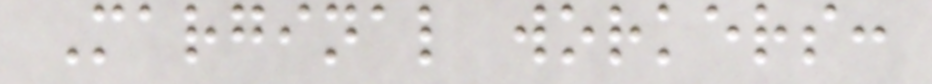Marginal workers:
